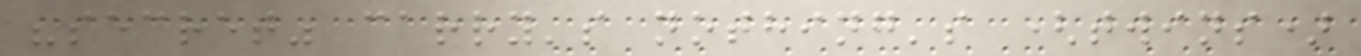"secret" carry's nothing's (twins)
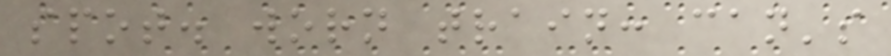spot. worn train: can's
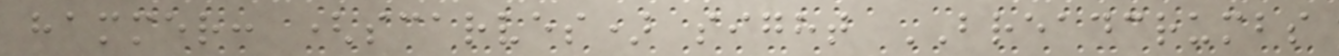hammer: (scarves) sight BREADCRUMBS
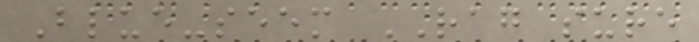Blue-seem RAG sure
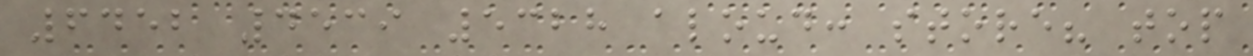6452 4539 5328 aloud: store? top
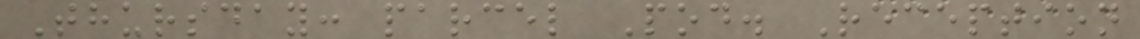Thursday: parcel Pod. Reception
